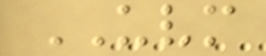UVM
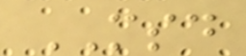MSD
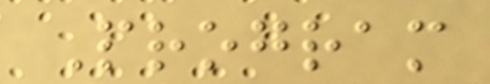Program
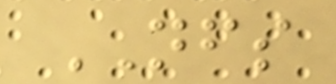NFS
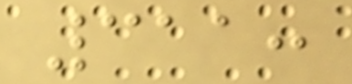311:
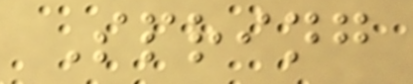Spring
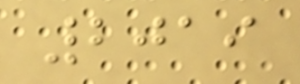2019
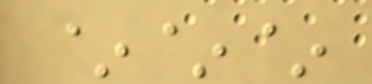~~~
